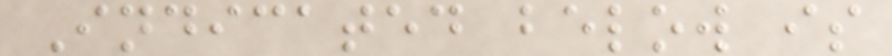Indicated below is
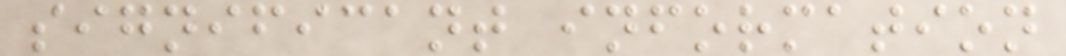significant information
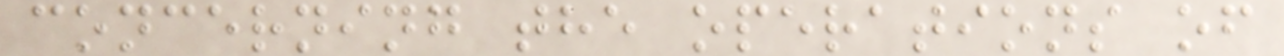concerning the operations of
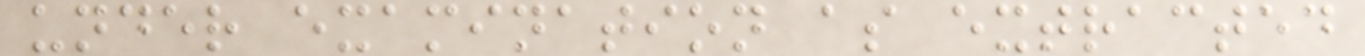under examination as extracted
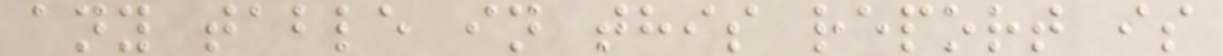any table in this report is
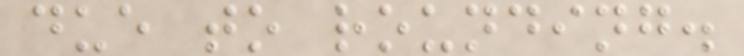due to rounding.
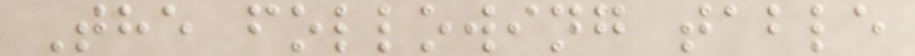The following table
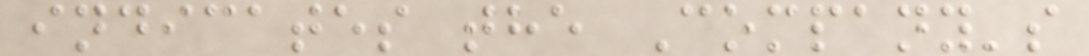indicates the Company's
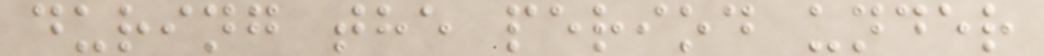during the period under
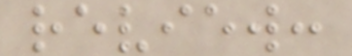review:
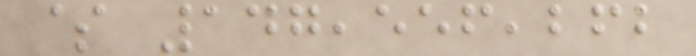$ 147,556,262
